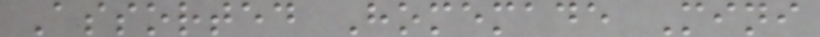Assorted Homemade Mini
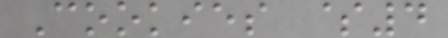Cookies $4
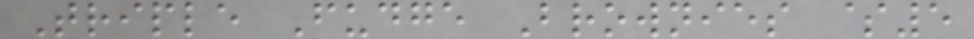Triple Fudge Brownies $5
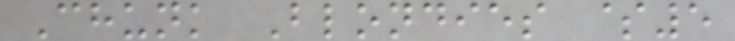Chunk Blondies $5
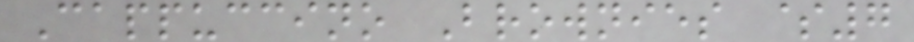Cappuccino Brownies $7
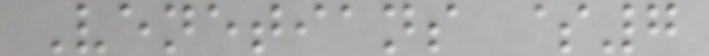Venetians $7
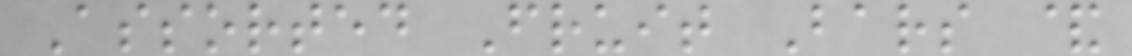Assorted Fruit Bars &
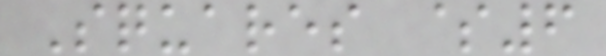Squares $6
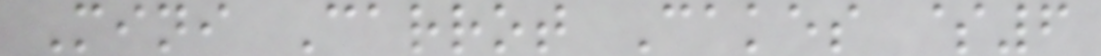Mini Carrot Cakes $6
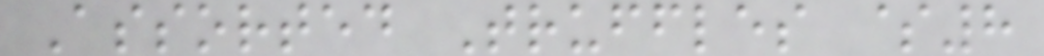Assorted Truffles $8
